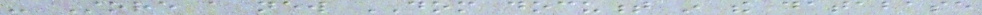- Store a new DOM document in the database
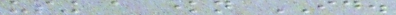using a known ID.
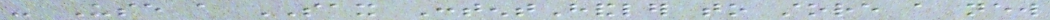- Use a SAX ContentHandler to store a new
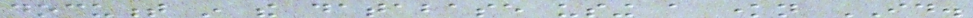document in the database using a known ID.
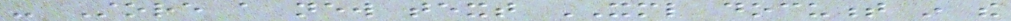- Store a new text XML document in the
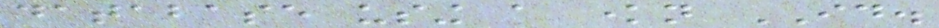database using a known ID.
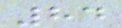84
